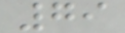79
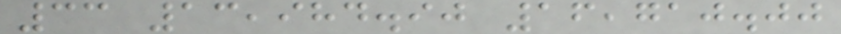33 13,984.90 16,710.00
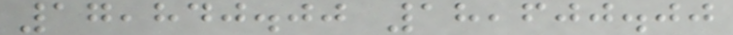17,840.00 18,600.00
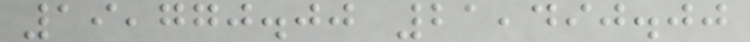19,770.00 21,490.00
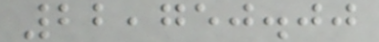22,750.00
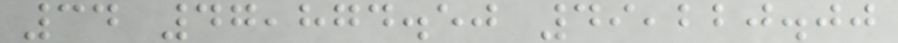34 47,874.50 49,220.00
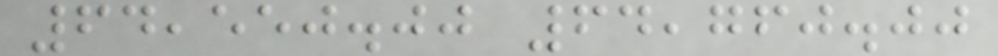64,550.00 64,760.00
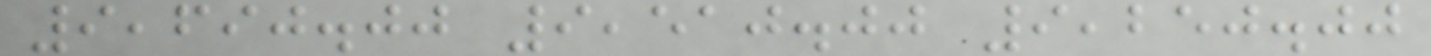9,690.00 9,510.00 9,250.00
